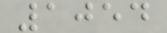1054
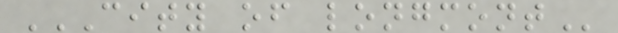CITY OF LONGMONT
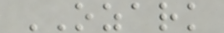OZARK
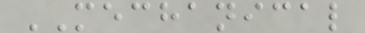MECHANICAL
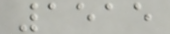1515
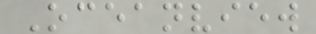Oceanview
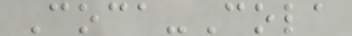Coca-Cola
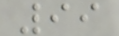99
